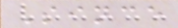Since
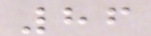86
